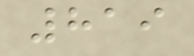819
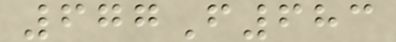677F683
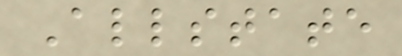Allstate
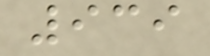939
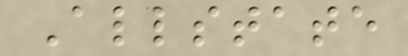Allstate
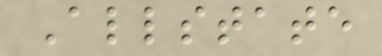Allstate
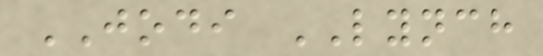JODI LYNCH
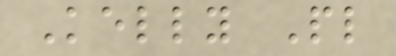Kelly Pl
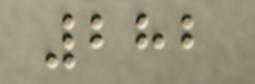282
